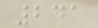241
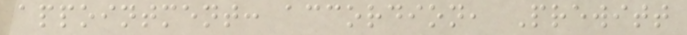appointment: accordion, Prewitt
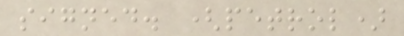signed. (petrol)
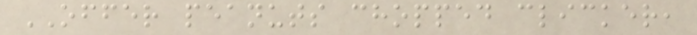OFFER peanuts chopped clicker,
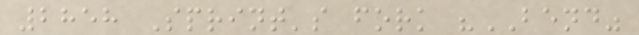2858 Sprint's fork "BEND"
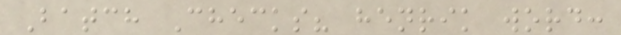Batch Checks? henrik word:
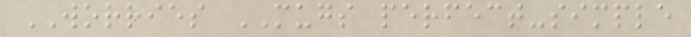WORRIES MUGS perfect-simple
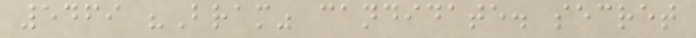5469 "Bram" candidate. secret
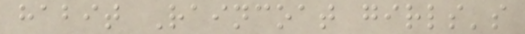habit Raincoat girls's
